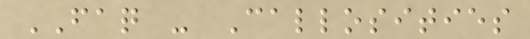FAQ - Callosities
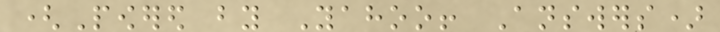(Powered by Yahoo! Answers)
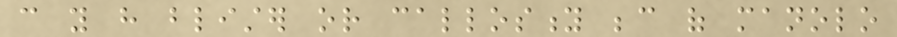can you have blister or callosity because of manolo
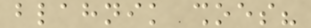blahnik shoes?
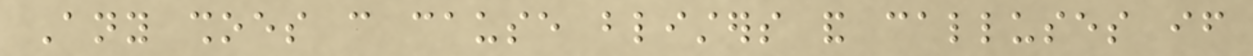Any shoes can cause blisters and calluses if
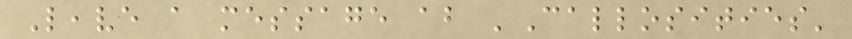Leave a message about 'Callosities'
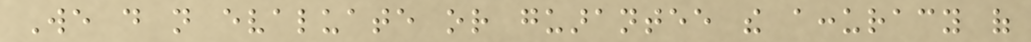We do not evaluate or guarantee the accuracy of
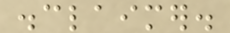disclaimer.
